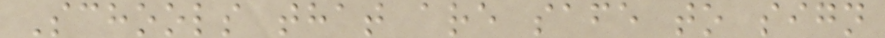Schools that are safe to sign
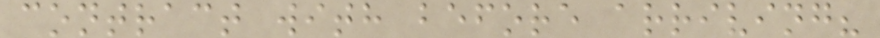contract with before arriving?
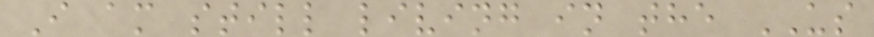I am still living in the US
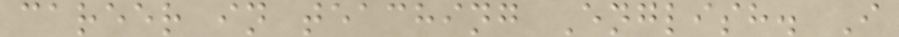career in teaching English. I
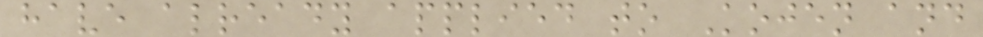have already applied to Kojen and
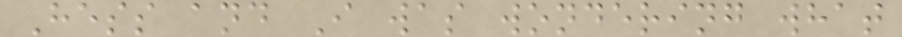Hess and I was wondering what
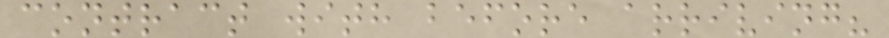contract with before arriving?
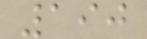190
